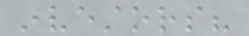investors?
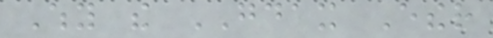Why the GDAX Ether
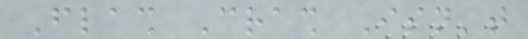Flash Crash Isn't
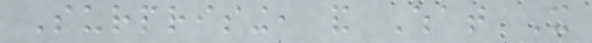Surprising, and What It
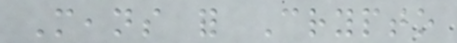Means for Crypto
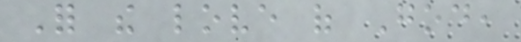For the love of God,
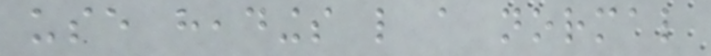use headings like a normal
